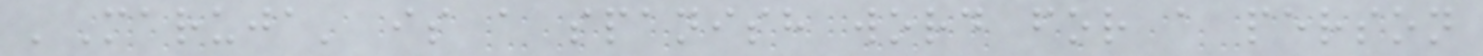'Maruja' is a spanish word for a person
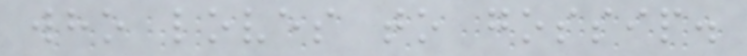who loves to gossip.
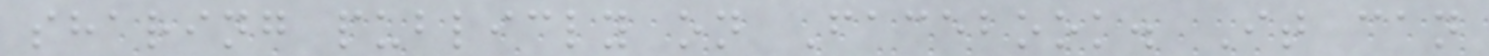sharing publicly on Facebook. It can
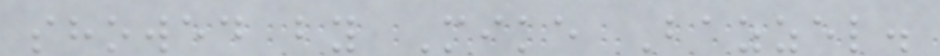showed by Mike Bazzel.
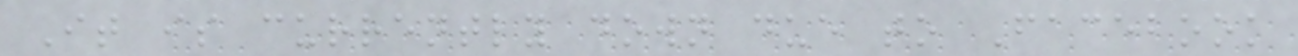It is currently down due to Facebook
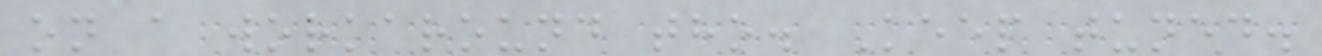on a workaround tho. Keep tuned.
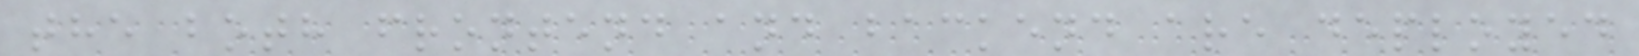the both frontend and backend are deployed
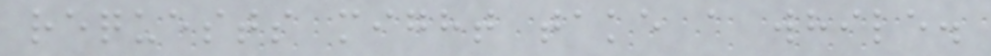requests might take a while.
